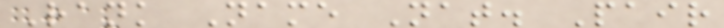Rank Name Nat. Pair
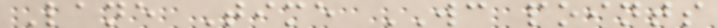Lane Time WC points
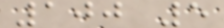100 5
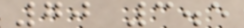70 3.5
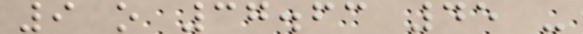9 o 37.63 45 -
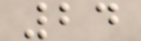24
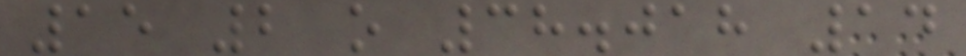15 2 o 38.018 14
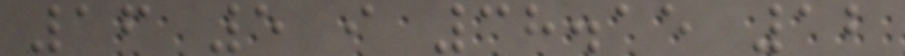16 5 i 38.15 12
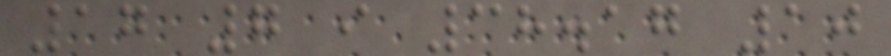17 7 i 38.17 10
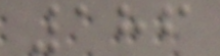186
